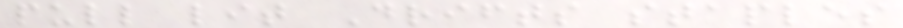pull lit Drifts staples
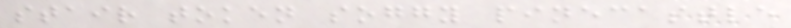stair token soggy pinecastle
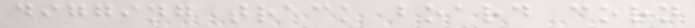digging track board corn
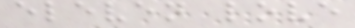eleven love
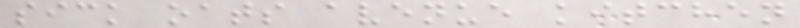sick oats avenue kitchen
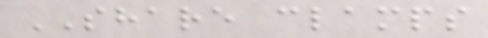SHARE clamps
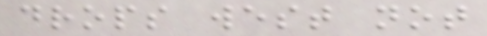drops west not
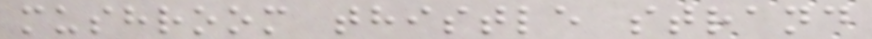mushroom thistle strand
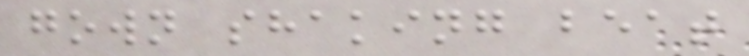gown shaking beat
